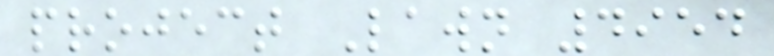project Lawn 4954
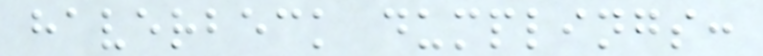haverbeck dumplings:
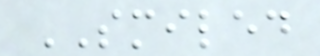SMILED
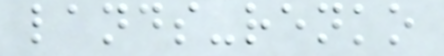lands-renko
